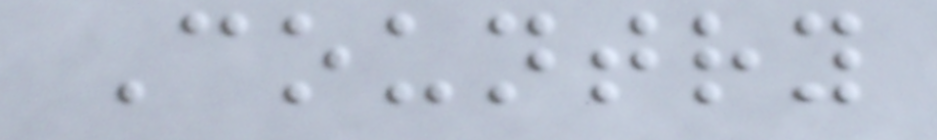Country
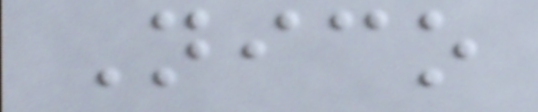Nico
